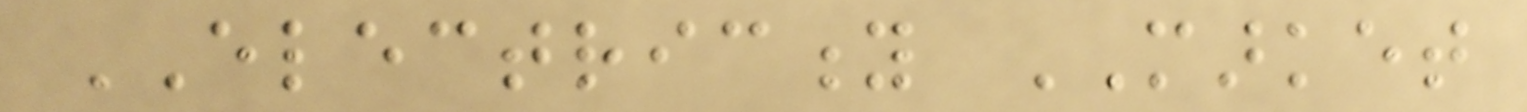ELECTRICITY MARKET
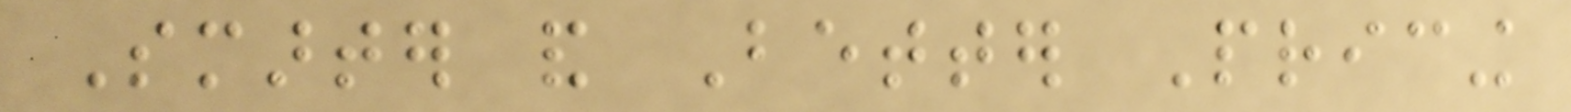Smarter and Better Pricing
